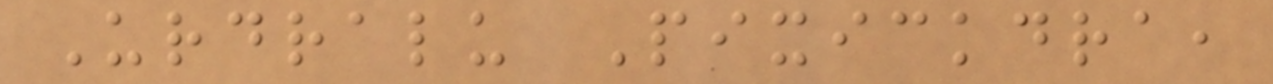Urdralu Pixickdra,
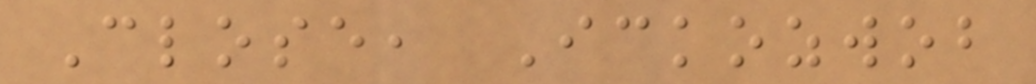Close, Ickozwob
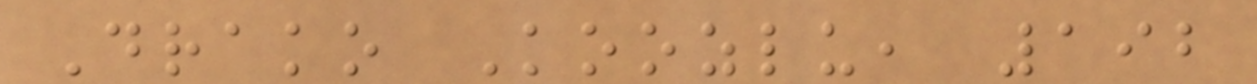Drako Koozlu, 192
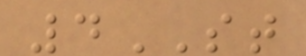4ST
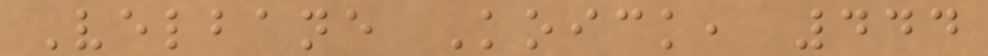Velbane Koick, 444
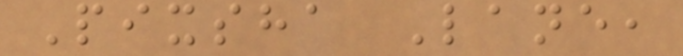Pixsha Lane,
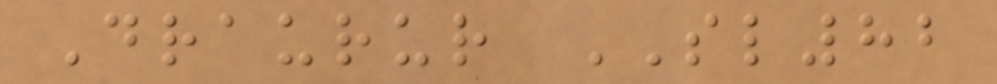Draurur SL82
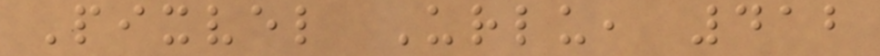Pixvel Urlu, 412
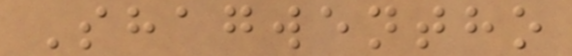Shagwentho
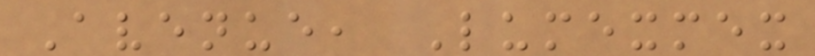Avenue, Lumexmex
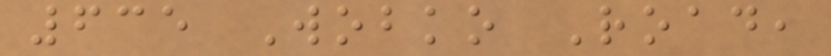635 Wobko Road,
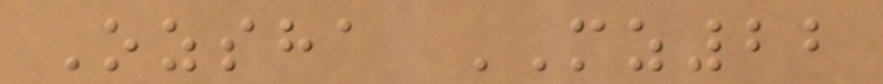Ozsha MZ22
